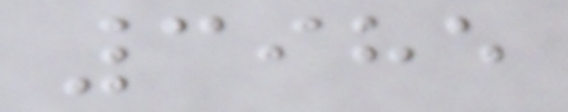3985
